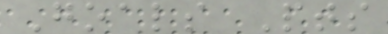Goals Pts
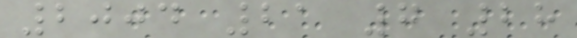2004 21 7 28
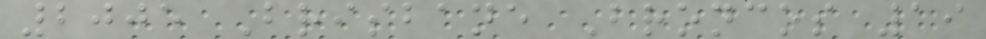2005 Brisbane Broncos 19
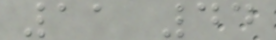11 44
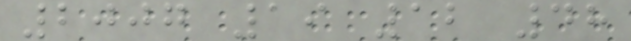2007 19 12 48
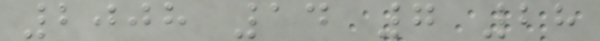2008 14 7 28
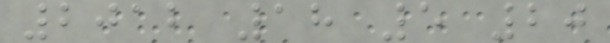2012 18 5 20
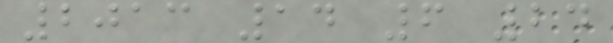2013 14 6 24
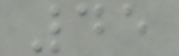45
